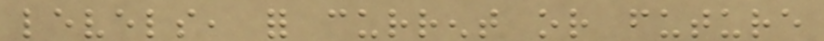levels, for current or future
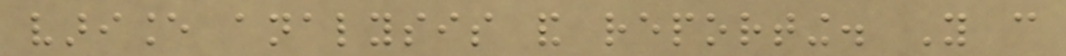variance analysis and reporting. You can
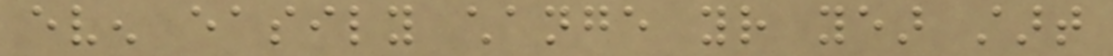even easily change your year start
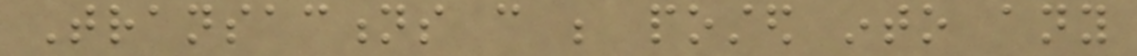Transactions can be posted into any
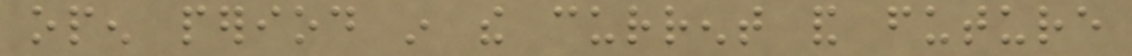open period in the current and future
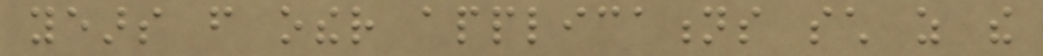years from other applications such as the
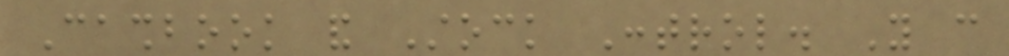Cashbook and Stock Control. You can
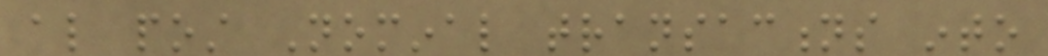also post Nominal transactions into
